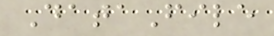DataFile
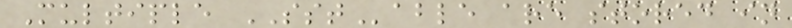Multiple SSTable are stored in
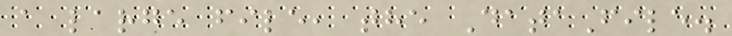a large file, the DataFile.
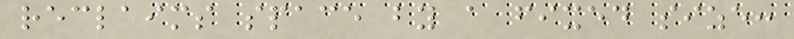reclaims space by a fixed size:
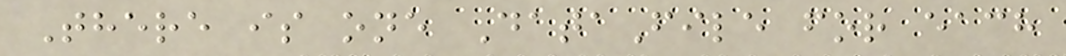There is one DataFile for each
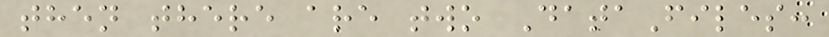then there are two DataFiles:
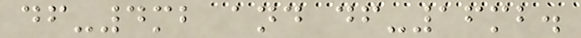df-4mb and df-16mb.
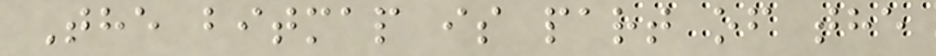The bitmap is part of the
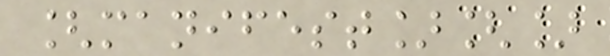[manifest][]
